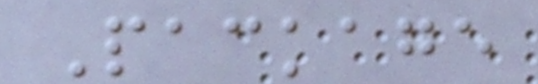Package
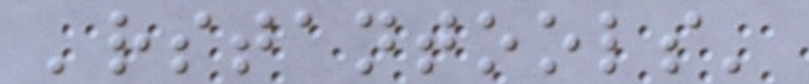'rstantools'
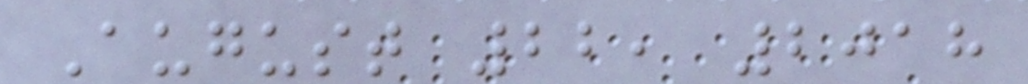August 22, 2018
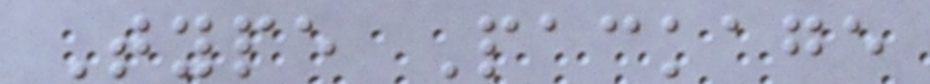Type Package
